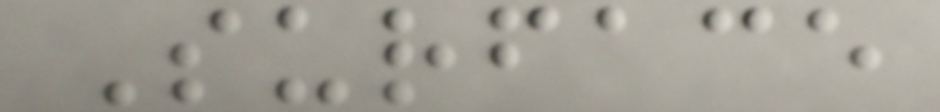Surface
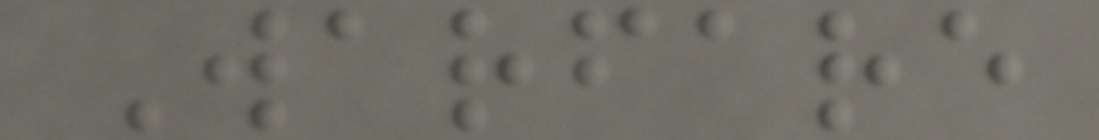Warfare
